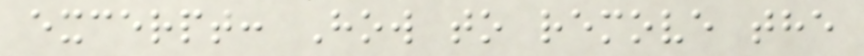excerpt: How to remove the
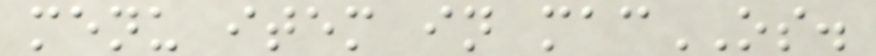menu item in macOS.
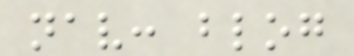nav: blog
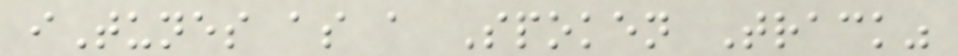iTunes as a Spoken Track"
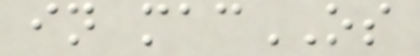in macOS
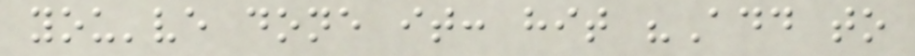you've done it: hit "Add to
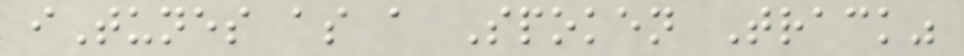iTunes as a Spoken Track"
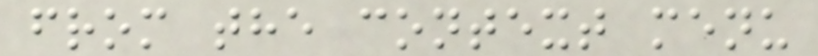from the context menu
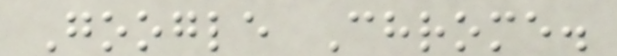Google Chrome.
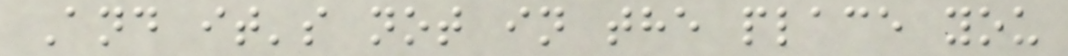And it's not in the place you
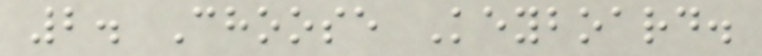2. Choose Keyboard.
